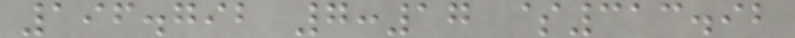196.792 7:17 $313.92
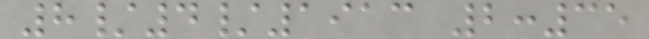8/4/1913 2:35
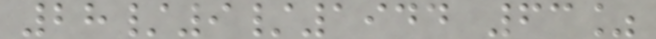28/9/1944 63%
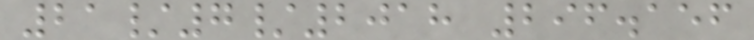21/7/2018 296.156
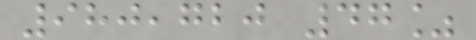980,720 47%
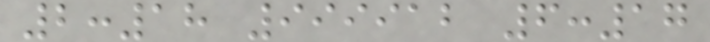2:18 999912 6:17
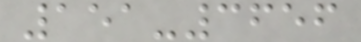151-3656
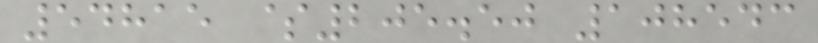54815 $205.50 108543
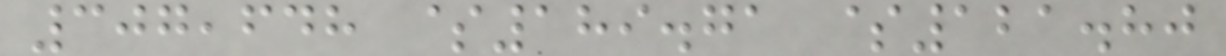307,648 $189.71 $121.80
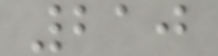210
